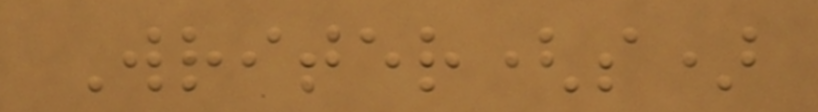Writer(s)
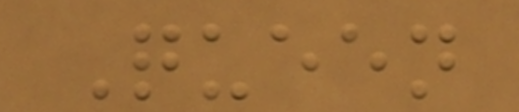Queen
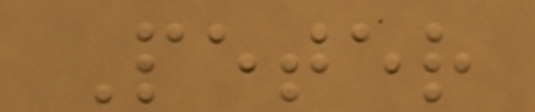Peter
